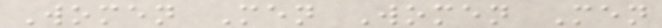Women Men Women Men
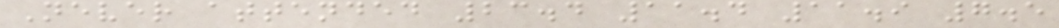Never attended 23.4 11.4 11.9 7.5
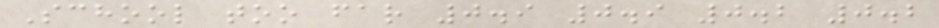School too far 0.9 0.9 0.2 0.2
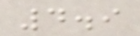4.9
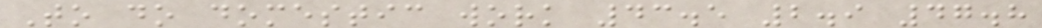To do domestic work 43.5 2.9 47.8
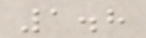1.8
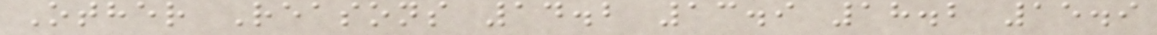Other Reasons 14.2 13.9 18.2 15.9
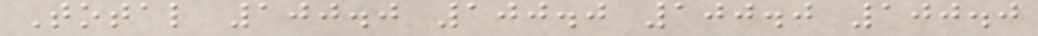Total 100.0 100.0 100.0 100.0
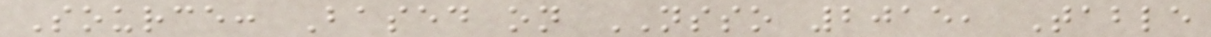Source: Based on NSSO 2015, Table
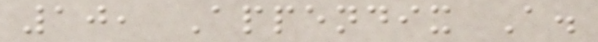10, Appendix A.
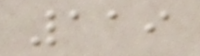119
